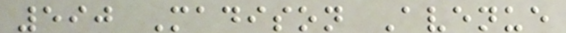590 Madison Avenue
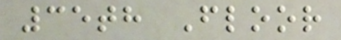35th Floor
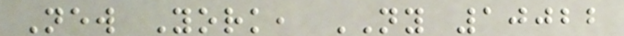New York, NY 10022
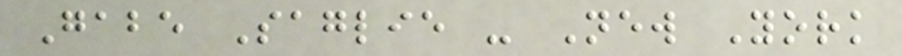Gabe Saglie - New York
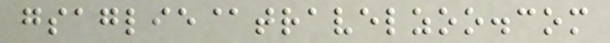gsaglie@travelzoo.com
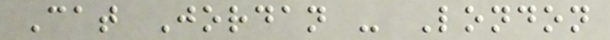Cat Jordan - London
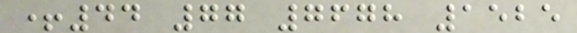+44 77 7678 1525
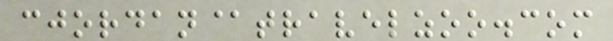cjordan@travelzoo.com
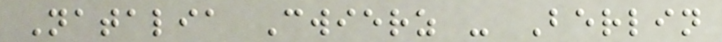Natalia Cwierz - Berlin
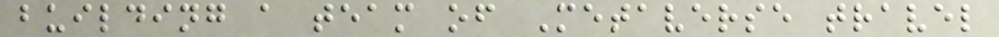building a team of Metaverse travel
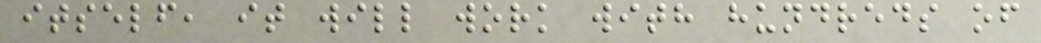itself, it will work with hundreds of
